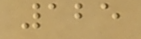125
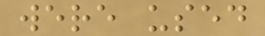were used
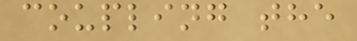coupling the
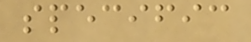specific
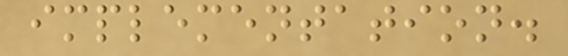implementation.
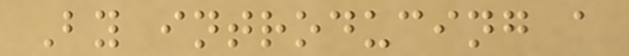By introducing a
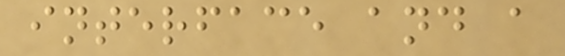interface and a
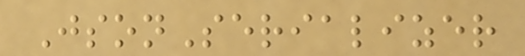JsonSerializer
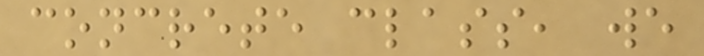concrete class, we
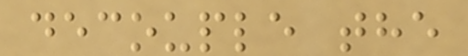decouple the
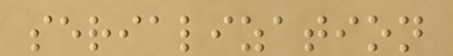serialization
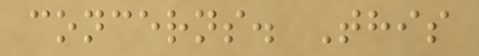concerns. This
